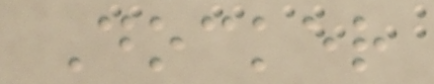Docker
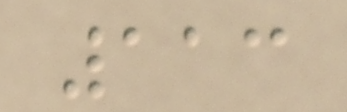113
